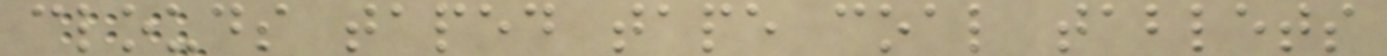clouds taped tape coal tablets
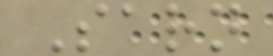Sarn
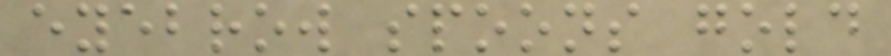eyebrow spoons gold
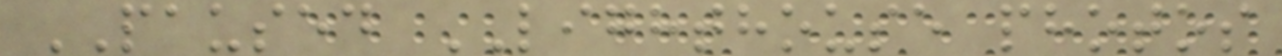PAUSED LIGHTHOUSE photos
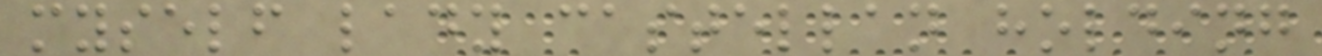myself lady castellan holding
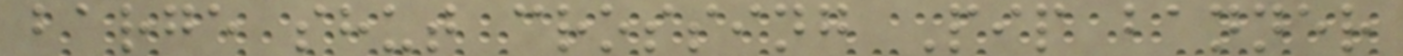barge shut crossing Pip banner
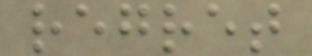regret
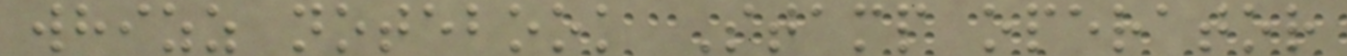whizz notebook Stamp operator
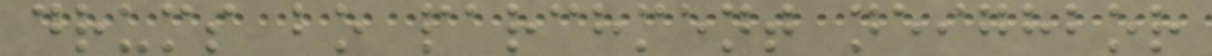drums bo parchment neighbor
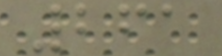261
